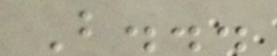But...
